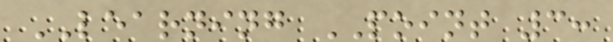LEARNING POINT 3:
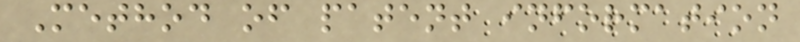Method of patent information
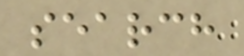search
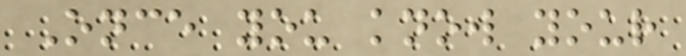Once you know your
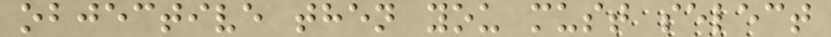objective then you must select
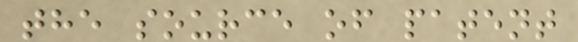the source of patent
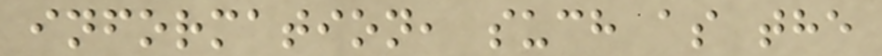information, such as the
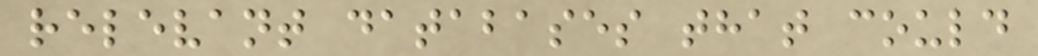relevant databases that could
